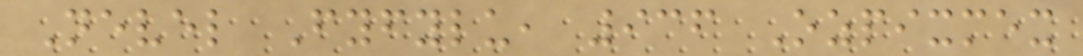Nevel Fyfylu, 936 Ozpixmex
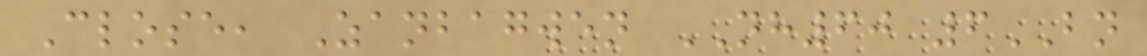Close, Zanbagwen NH60 6BN
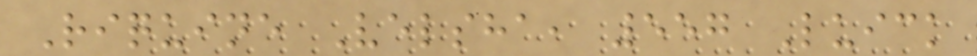Riquine Velsha, 557 Luick
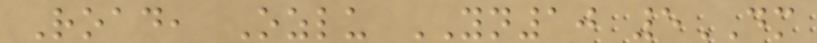Road, Ozlu YN10 5DM
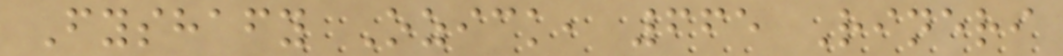Fyshafy Ozick, 665 Rineri
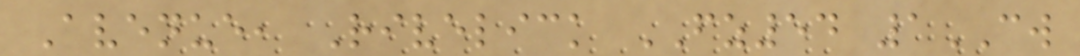Avenue, Rivelick FZ54 1CW
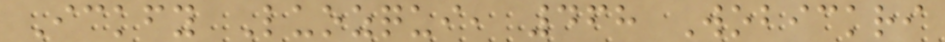Ickfy Luozqui, 468 Wobickri
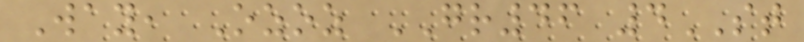Way, Ozoz GR46 4ST
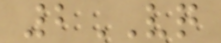2VQ
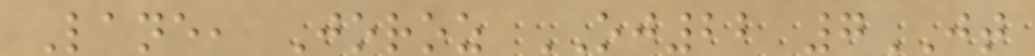Lane, Joroz OJ22 7JT
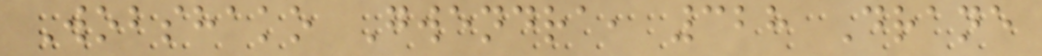Wobshako Gwendra, 328 Drane
